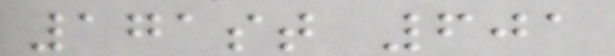171st 601
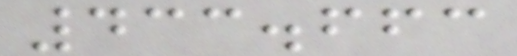433.663
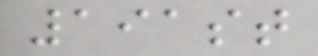191st
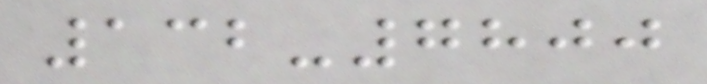132-7800
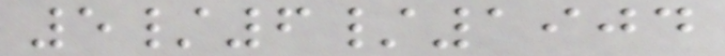5/6/1904
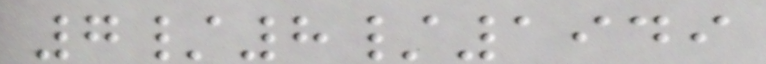7/8/1949
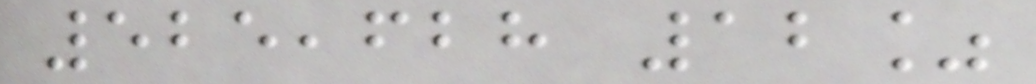525,628 12%
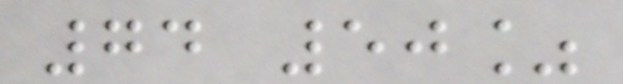74 50%
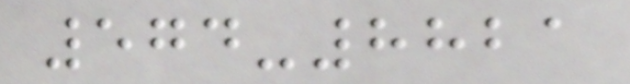574-8821
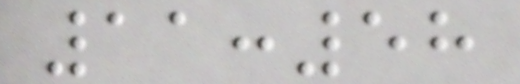11:58
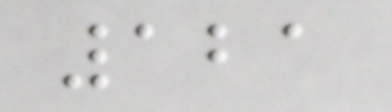121
